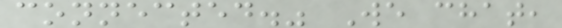connected." We chat,
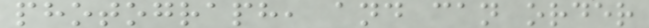photograph, and can order
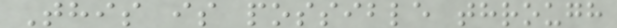This is possible through
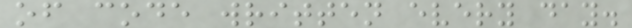of code written every day.
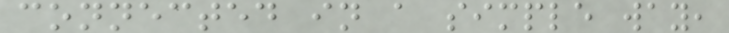connected in a simple way,
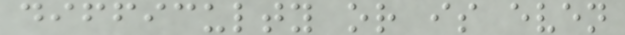difficulty or is even
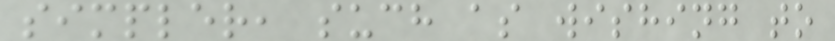simpler, such as wishing to
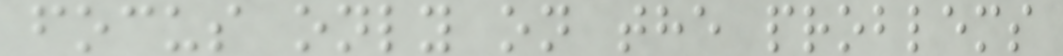focus only on the problems
